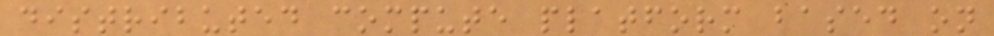distributed compute platform based on
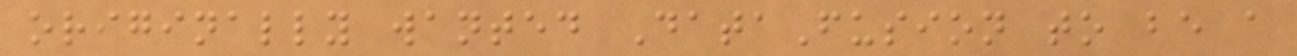originally wanted DataFusion to be a
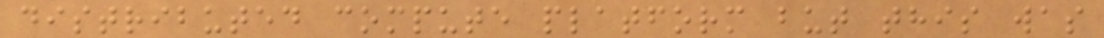distributed compute platform but this was
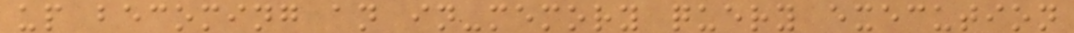up becoming an in-memory query execution
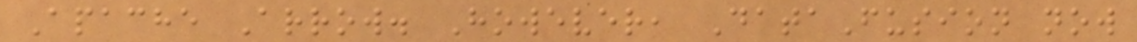Apache Arrow. However, DataFusion now
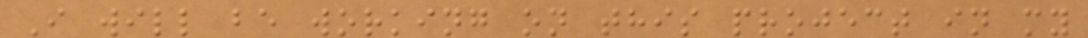I will be working on this project in my
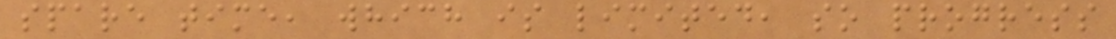spare time, which is limited, so progress
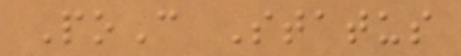PoC Status
